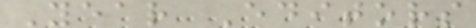Year Editors
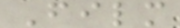Film
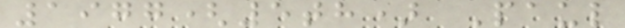1977(5th) Paul
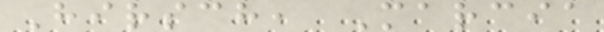Hirsch, Marcia
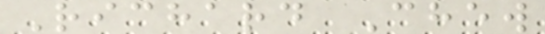Richard Chew
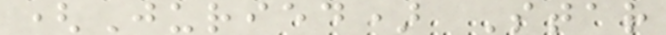(Juried) Star
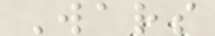Wars
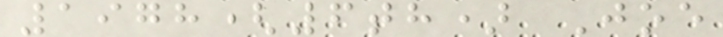1978(6th) Joe
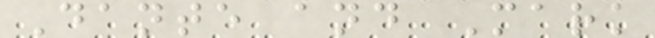Dante and Mark
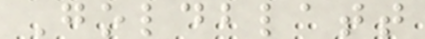Goldblatt
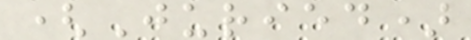(Juried)
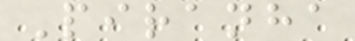Piranha
